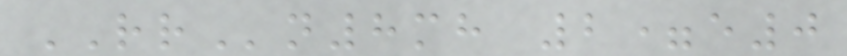RRn8mh 2=e0
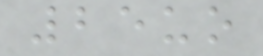25uo
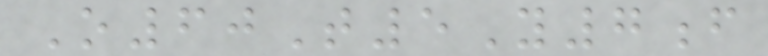O60T5Y7f
